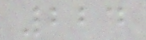224
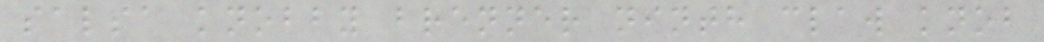salsa knobby brenner ninth claw knob
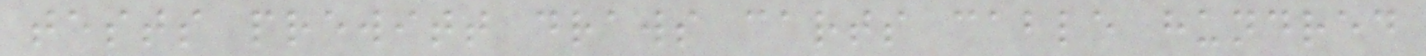tests prewitt draws carts cable hundred
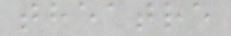theatre
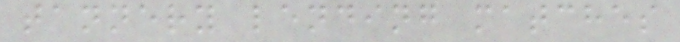tannery lending matches
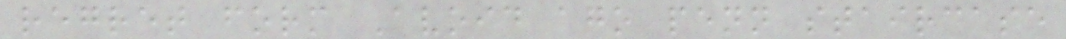regret form Avoid ago penn staircase
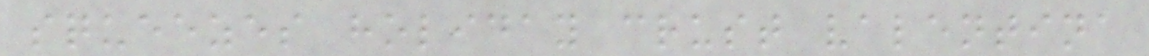squeezes holiday crust valentina
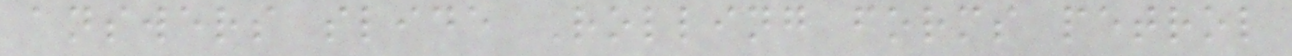answers slide Rolling forms petrol
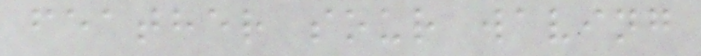feather sour waving
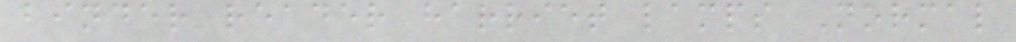binder reader harriet lamps Normal
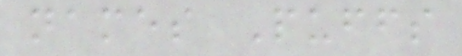names Puffs
